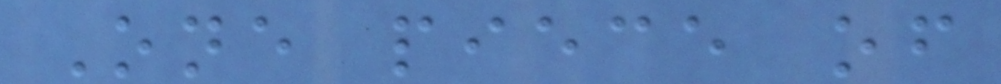One piece of
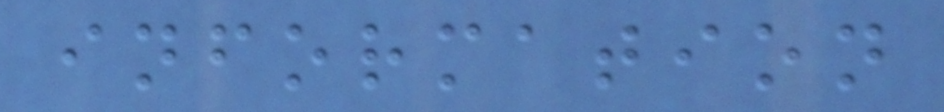information
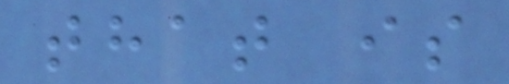that is
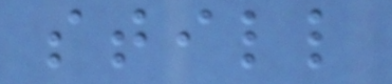still
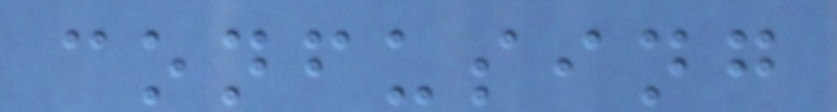confusing
